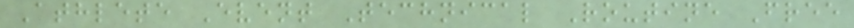Athlete Event Technical Routine Free
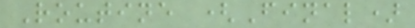Routine (Final)
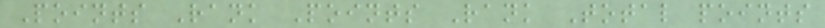Points Rank Points Rank Total points
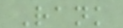Rank
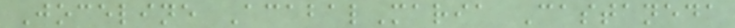Joceline AcabalMaria Castaneda
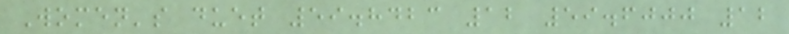Women's duet 59.8423 12 59.6000 12
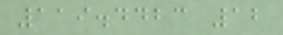119.4423 12
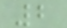2
